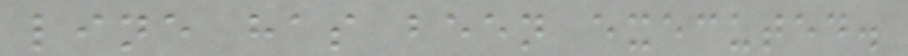line has been executed.
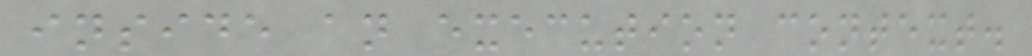inside an execution context.
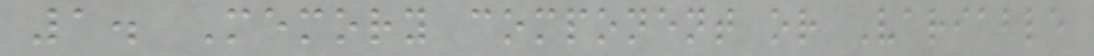1. Memory component or Variable
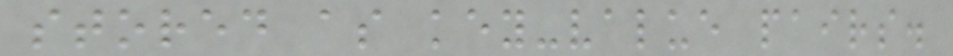stored as key-value pairs.
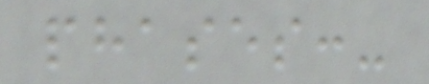phases:-
